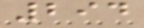294
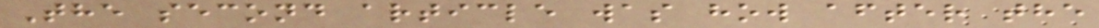The second article was how after the
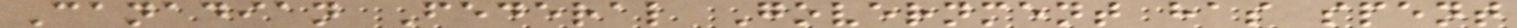Canadian Federal Government has spent
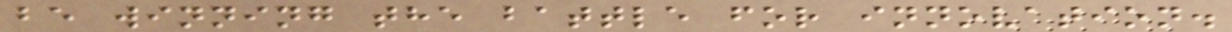be winning the battle for innovation.
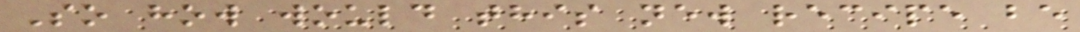So how would this new recipe be
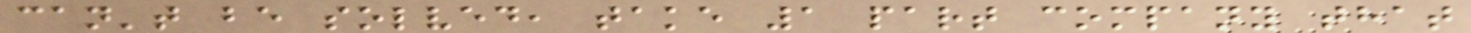can't be solved, take 1 part company that
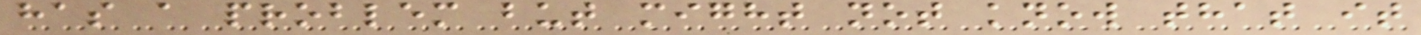has a problem but might not know that it
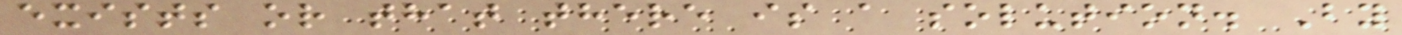exists or that there is a solution. By
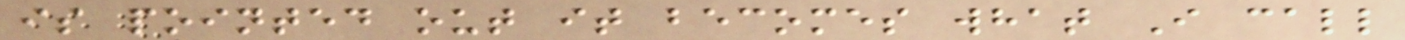is pointed out it becomes what I call
